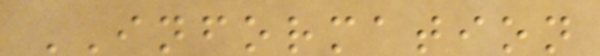INFORMATION
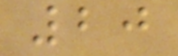20
